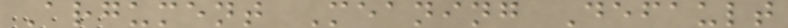Argument Meaning Default
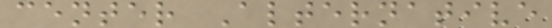center Alternative
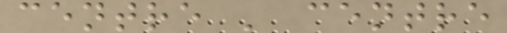centre ' centre
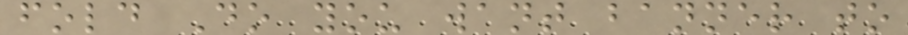fold Do you want banner to
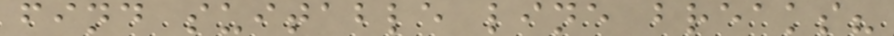find suitable line breaks?
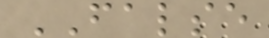FALSE
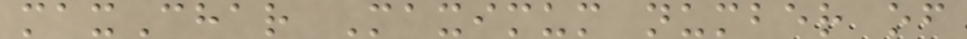maxChar Maximum number of
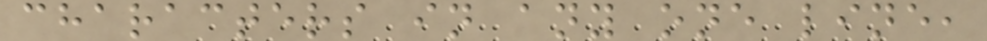characters in any one line,
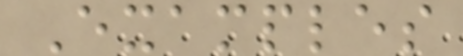Examples
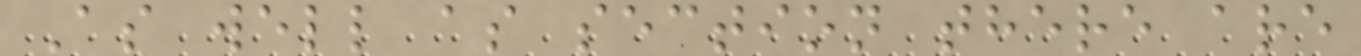As well as section there are
